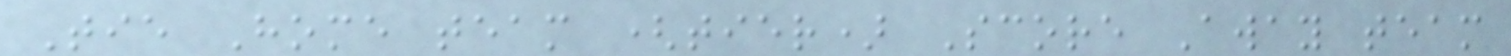Tie Home team (tier) Score Away team
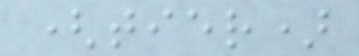(tier)
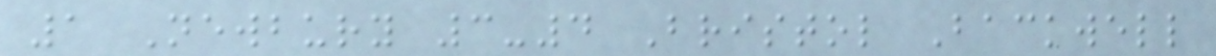1 Newbury 3-4 Bristol Backwell
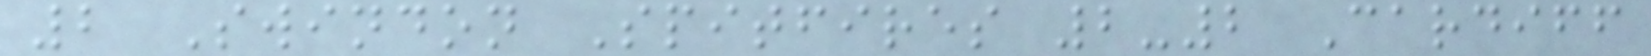2 Swindon Spitfires 2-2 Cardiff
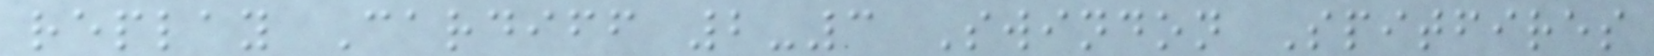replay Cardiff 2-3 Swindon Spitfires
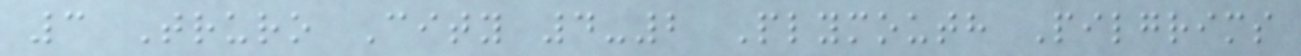3 Truro City 4-2 Plymouth Pilgrims
